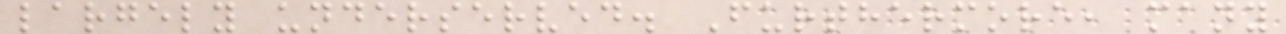largely underserved. Furthermore, many
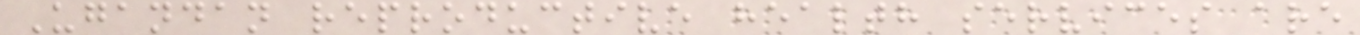Ugandan reproductive health services are
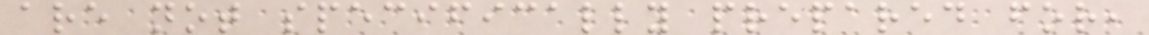are not specifically prepared for,
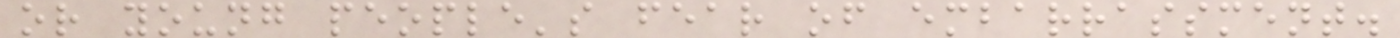or young people's fear of embarrassment.
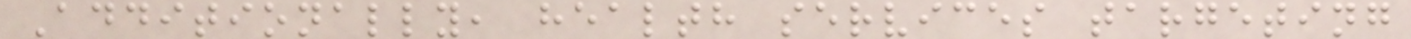Additionally, health services targeting
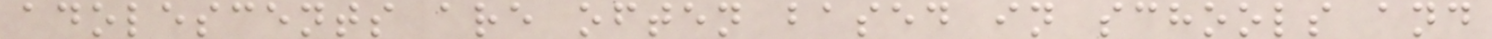adolescents are often based in schools and
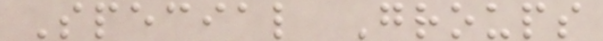Special Groups
